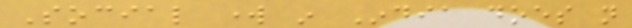Social work in India does not
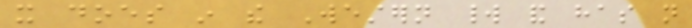it does in the Western world and has not
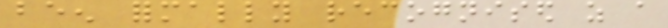been formally recognised as a
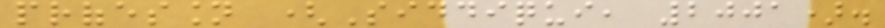profession (Siddiqui, 2001).
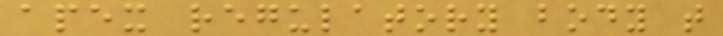apex regulatory body that
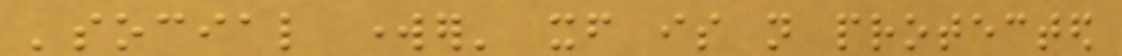'social worker' itself is not protected
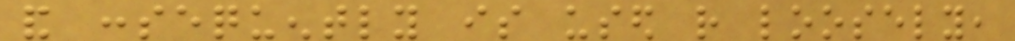and consequently is used rather loosely,
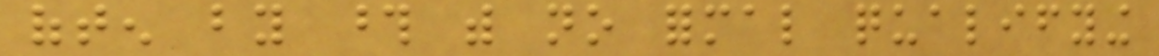often by those with no formal qualifying
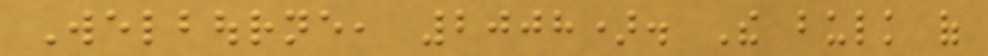Welbourne, 2008). The bulk of
